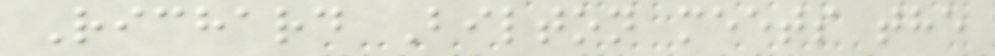Richard Bilton meets the
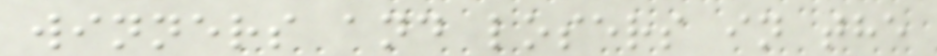winners and losers in the
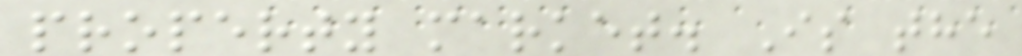property market. Is the
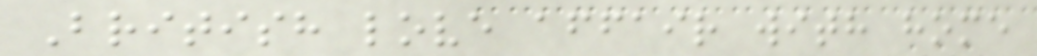British love affair with home
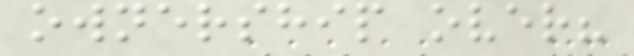ownership over?
